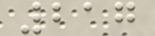217
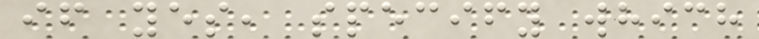if yes, specify which
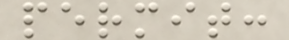permit:
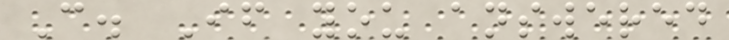C. If you answered
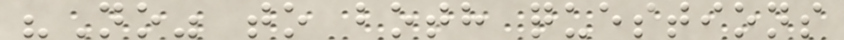"No" to both questions
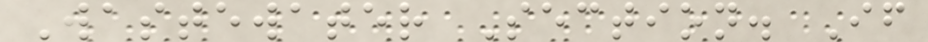Wastewater Section. If
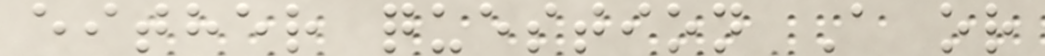either question A or
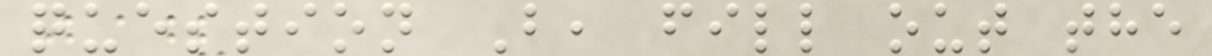question B, fill out the
